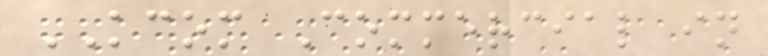KCOM Commercial in
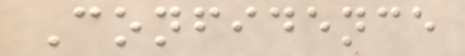Confidence
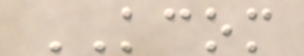KCOM
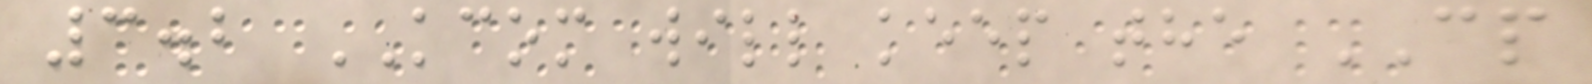3.2 KCOM will keep the CP
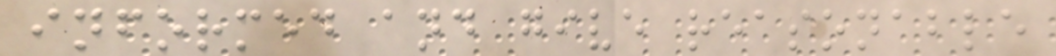informed and give reasonable
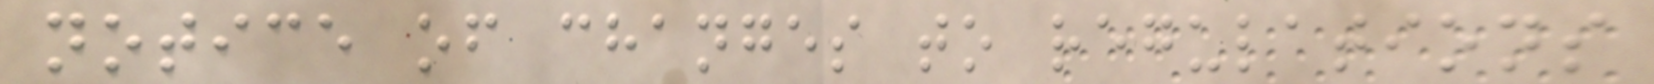notice of changes to regulations
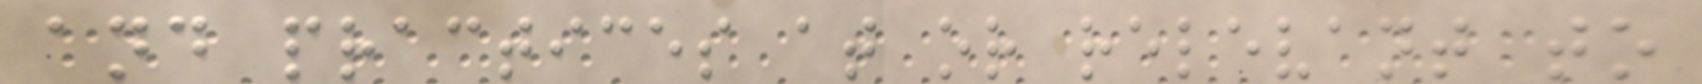and practices at or relevant to
